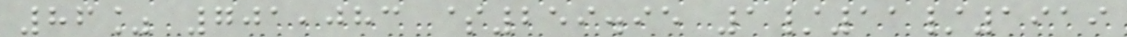86% 701,083 $259.95 1/11/1919
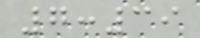7:39
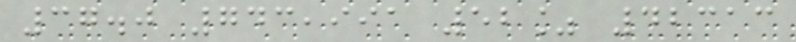37.0 743,991 52% 42313
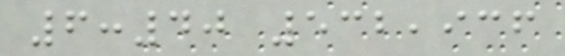6:40 532,936
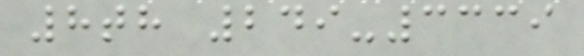8th 249-3339
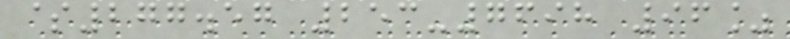$277.57 253-7698 96%
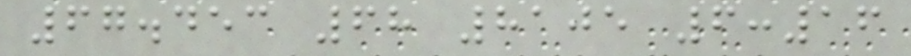67.453 68 8105 6:16
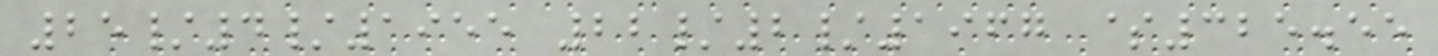25/4/1955 22/2/1967 $325.55
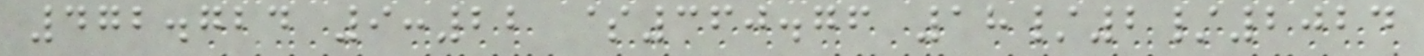472.724 9:22 $360.76 18/2/2024
